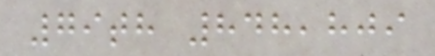79th 848,809
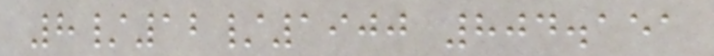8/12/1900 804.151
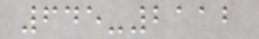645-2112
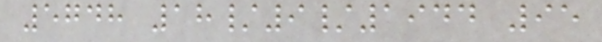5748 18/9/1944 95
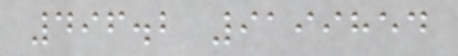496.2 9199854
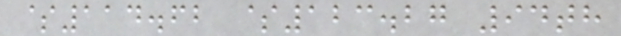$114.62 $123.27 94th
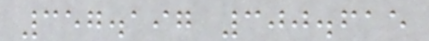357.197 300.615
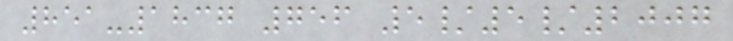851-1837 756 5/5/2007
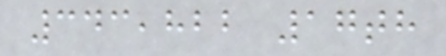343,822 17th
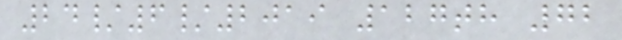24/6/2019 127th 72
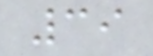39
